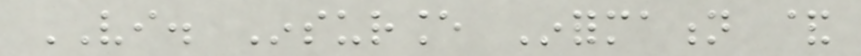VI. Insurance Information &
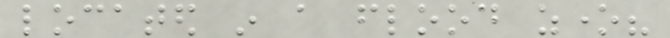located in a flood zone?
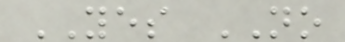YES NO
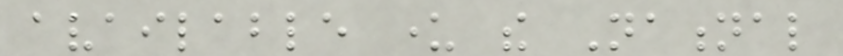available under the National
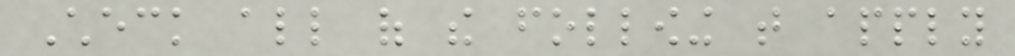Check all of the following that apply
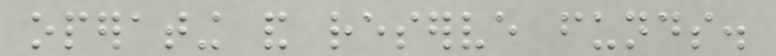operating and reserve funds.
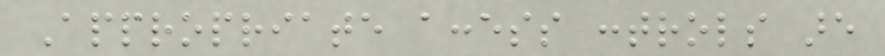Appropriate access controls are
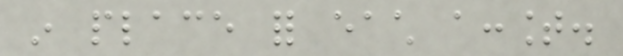in place for each account.
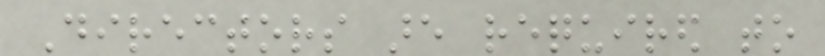Directors are required to
